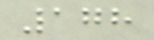178
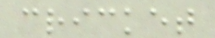cricket
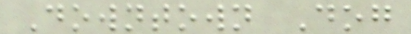Downtown Dog
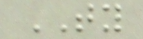TY
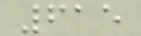615
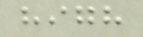high
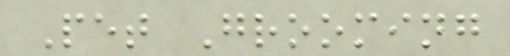Pet Grooming
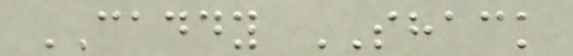CADDY SHACK
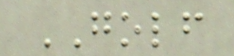GOLF
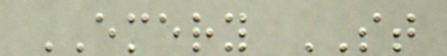EMERY ST
